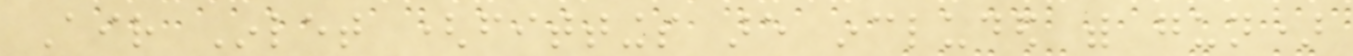Air Inlet (fittings are included with gun)
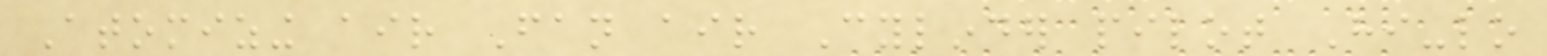Atomizing air Fan air Cylinder pilot Hi-lo
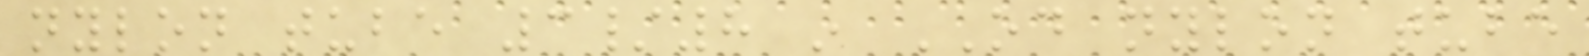nylon tube 3/8 in OD nylon tube
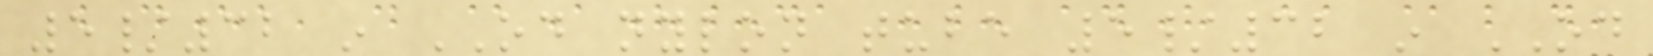5/32 in OD nylon tube 5/32 in OD
